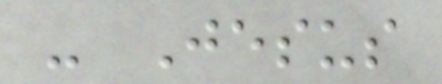- Jesus
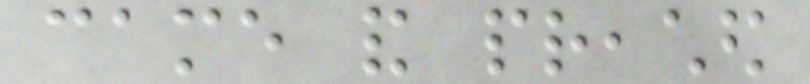came and preached
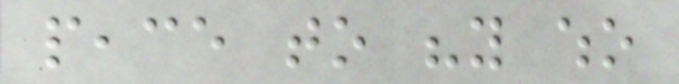peace to "you who
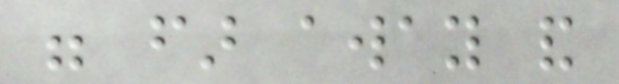were far away and
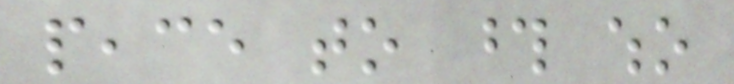peace to those who
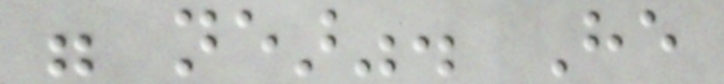were near". He
